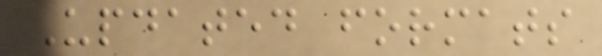Updated formats
